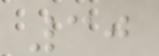30
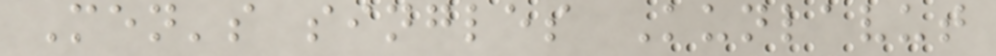Men's singles Kunlavut
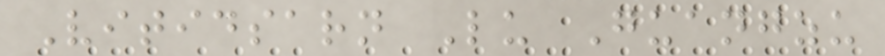Vitidsarn Lu Guangzu
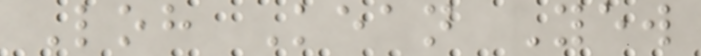Loh Kean Yew
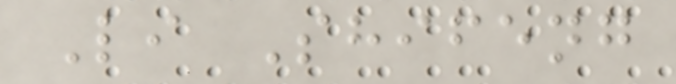Li Shifeng
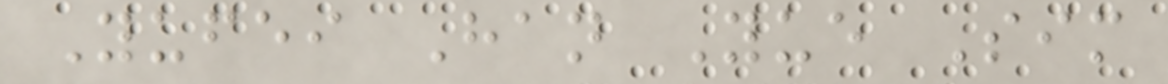Yufei Han Yue Sim
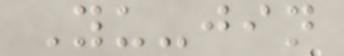Yu-jin
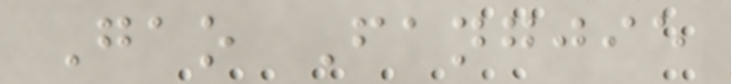Gao Fangjie
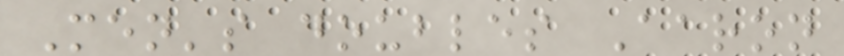Men's doubles Aaron
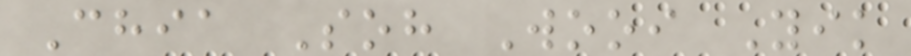Chia Soh Wooi Yik
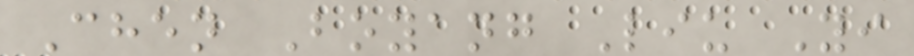Chen Boyang Liu Yi
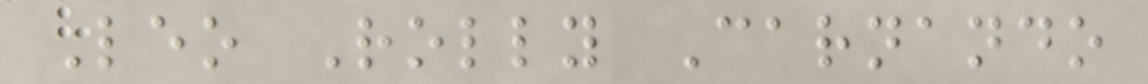Leo Rolly Carnando
